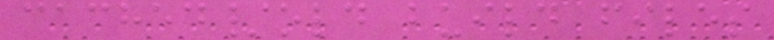cached/old build files
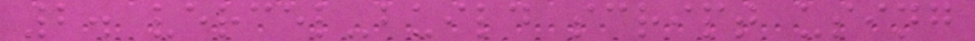2. vercel-build script using
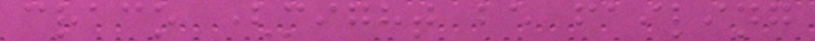craco (might be failing
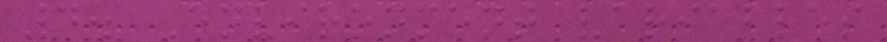4. Environment variables
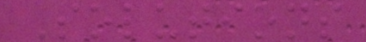Solutions
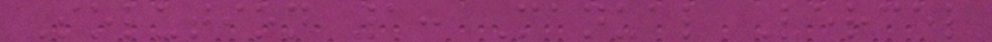Solution 1: Manual Vercel
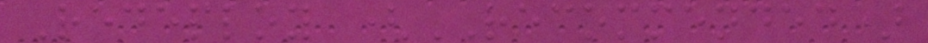Redeploy (RECOMMENDED)
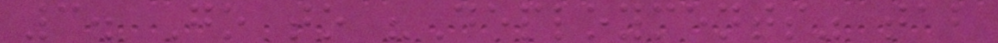3. Go to "Deployments" tab
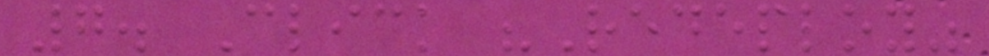7. Click "Redeploy"
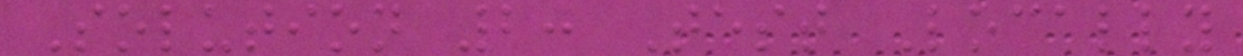Solution 2: Test Locally
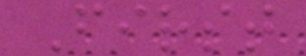First
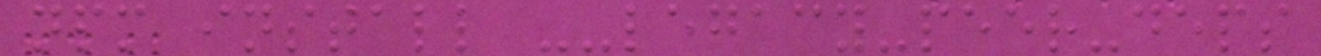npm install --legacy-peer-deps
